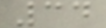34
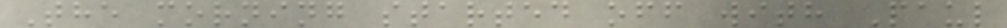The morning started off with Paul
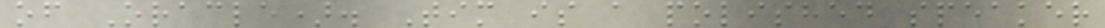of Oracle). Tim is a polished speaker
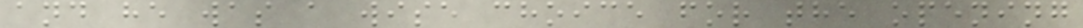and he was a wise choice for the opening
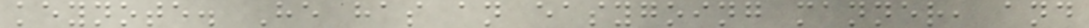keynote. He has an easygoing manner, and
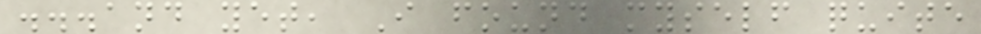...and yet, I found myself quite
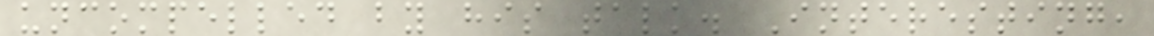uncompelled by his talk. Interesting,
